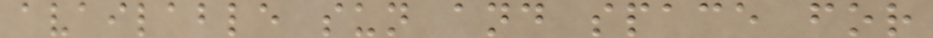available sun and space for
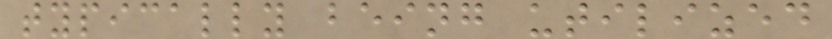typically being utilized
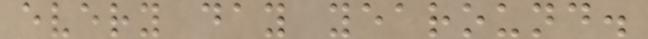every day yearound.
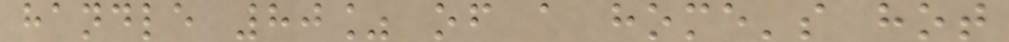handle 80% of a home's hot
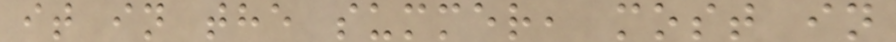it in the summer, most in
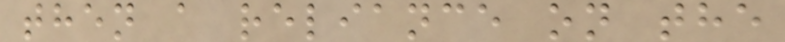then a reliance on the
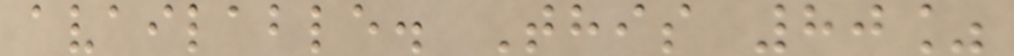available. This 80%
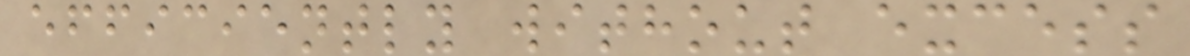efficiently without excess
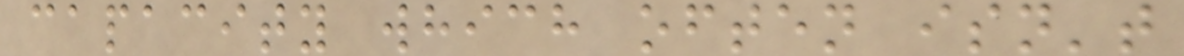capacity which often isn't
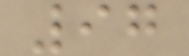97
